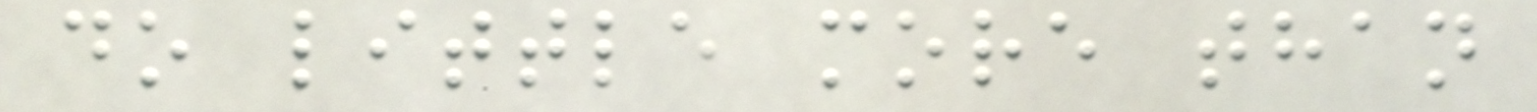do little more than
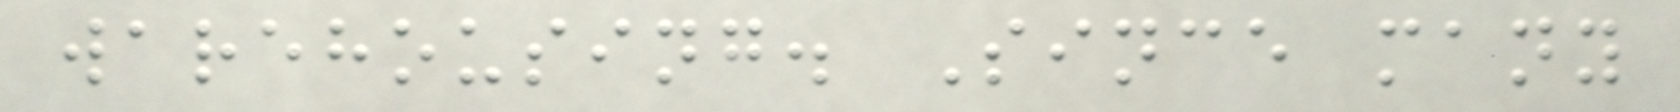warehousing. Since many
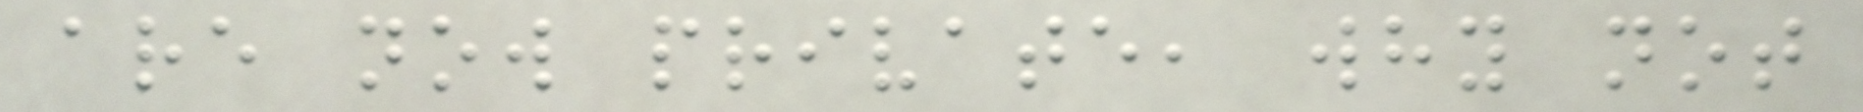are now private, why not
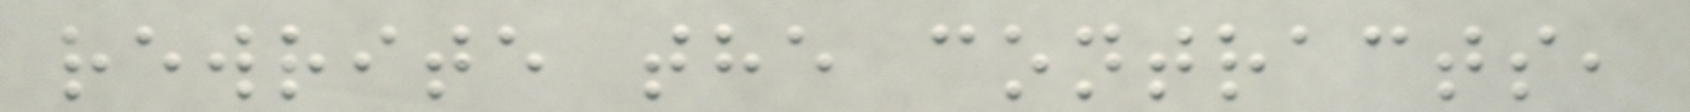rewrite the contracts,
